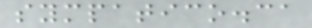sympatico.ca
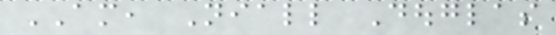AM, Niall Douglas
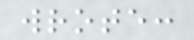wrote:
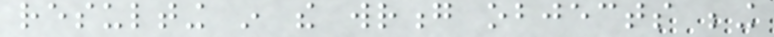resulting in the wrong objects being
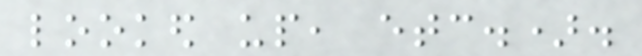looked up, etc.).
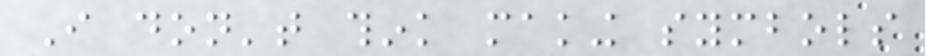I don't think making symbols
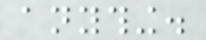anything.
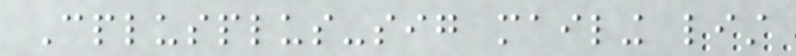Cplusplus-sig mailing list
